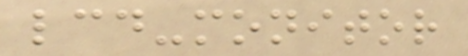lcd-monitor
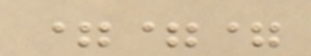===
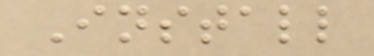Install
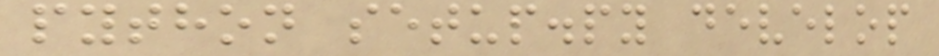python setup.py develop
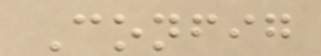Config
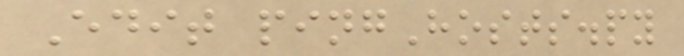Edit pingHosts.py
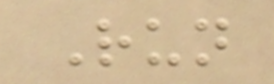Run
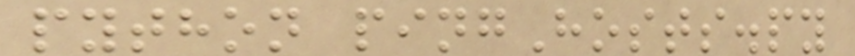python pingHosts.py
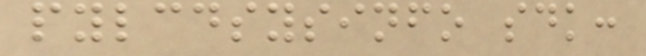pylcdsysinfo sdk:
